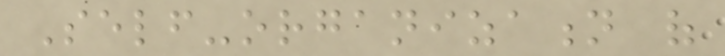Self-organization of
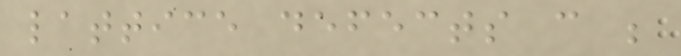lattice defects can be
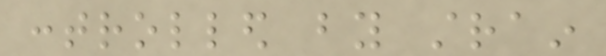controlled by strain
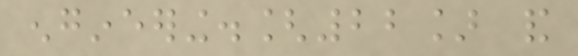engineering.[22] and
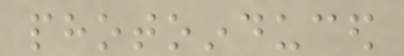photoinduced
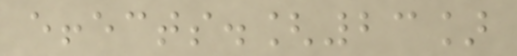effects.[23]
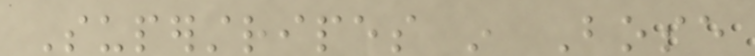Superstripes in Bose
